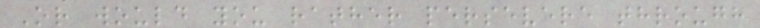Or would you rather persevere through
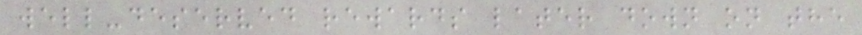well-deserved rewards later down on the
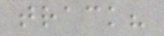track?
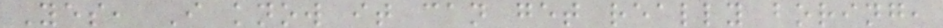Yes, I know it can get really boring,
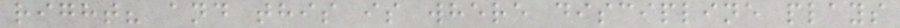right? and this is where discipline plays
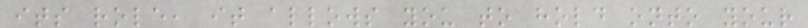its role, it allows you to hold onto your
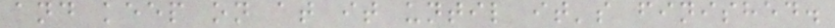and keep on at it until it's finished.
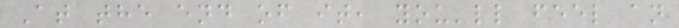At the end of it, you'll feel an
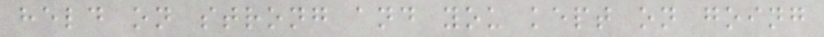held on strong and you kept on going
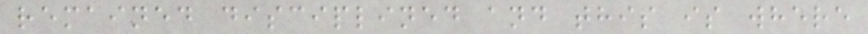remained disciplined and this is where
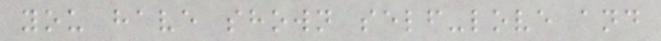you have shown self-love and
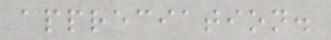appreciation.
